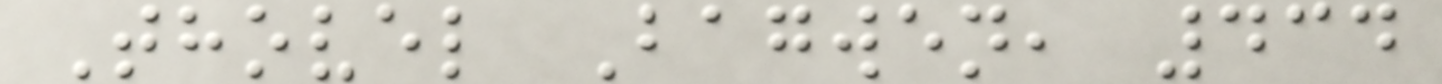Thovel Bagwen, 434
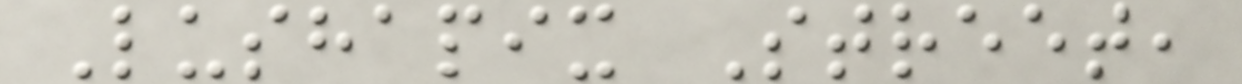Lushapix Street,
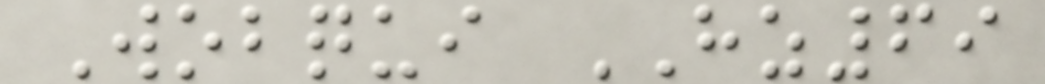Wobqui HZ69
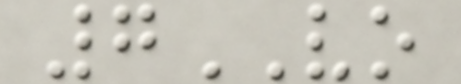7VO
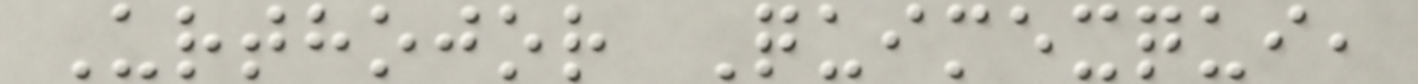Urthojor Quimexqui,
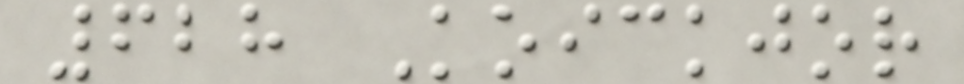628 Koickjor
